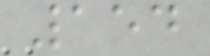154
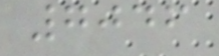7046
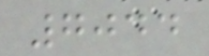7044
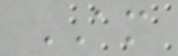AM
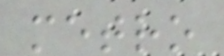metro
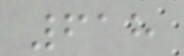618
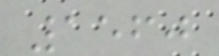1560
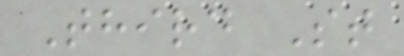Third St
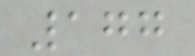177
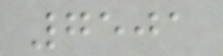7501
